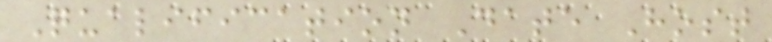Qualification Date Host
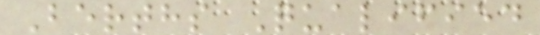Berths Qualified
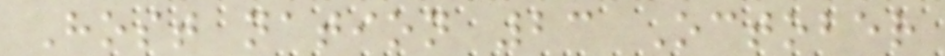Host nation 23 October
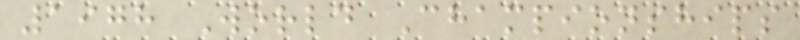1978 World Championships
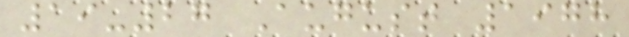19-27 August 1978
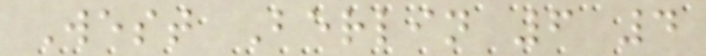West Berlin 6 4
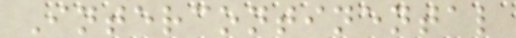Intercontinental
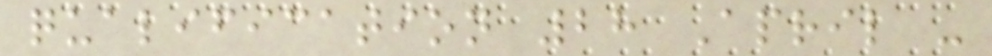qualification 28 April -
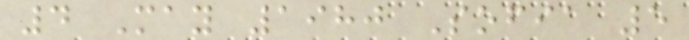4 May 1980 Sofia 5
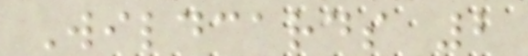Wildcards 2
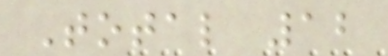Total 12
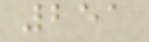251
